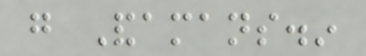go Andamans.in
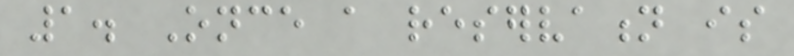1. Once a reservation is
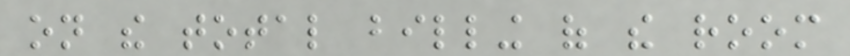on the total billing of the room
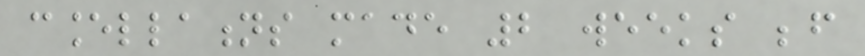cancellations made 2 weeks before
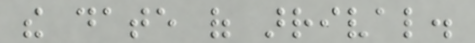the date of arrival.
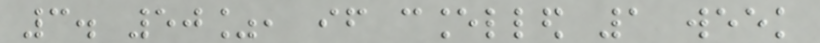3. 50%, if cancelled 1 week
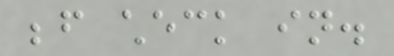before check in.
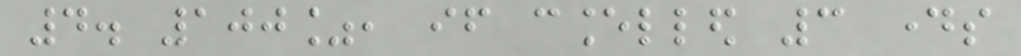4. 100%, if cancelled 3 days
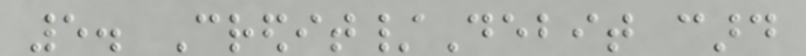5. Credit/Debit card
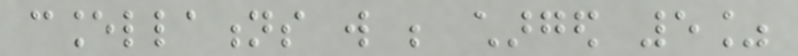cancellations will be charged 5%
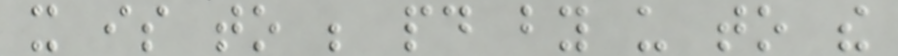it is to be paid by us to the
